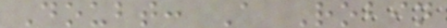Doubt: A Robin
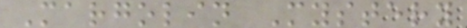Margolin Mystery
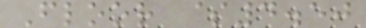Floor $4.50
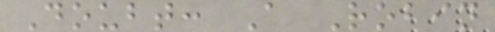Doubt: A Robin
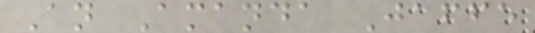An Amanda Jaffe
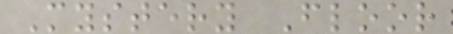Mystery Floor
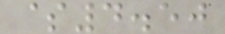$4.50
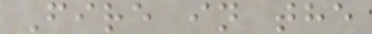Fire in the
